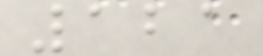121
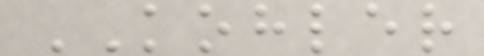KOHLER
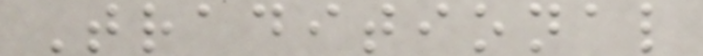Traditional
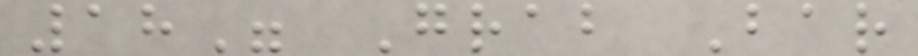18" Grab Bar
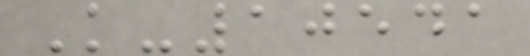K-10541
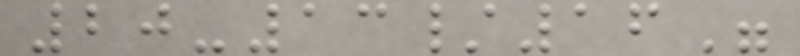20-13/16"
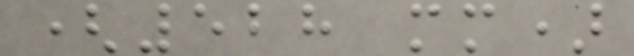(528 mm)
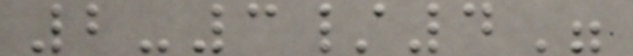2-3/4"
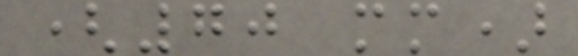(70 mm)
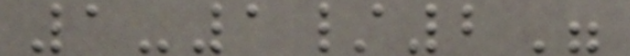1-1/2"
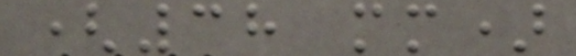(38 mm)
